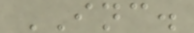INC.
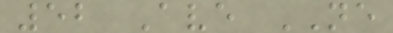52 Ave NE
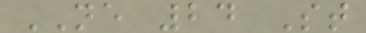NE 24 St
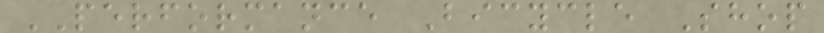PERFORMANCE Bicycle Shop
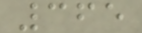365
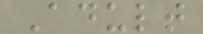Adult
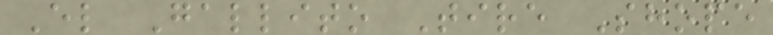El Gallito Tire Shope
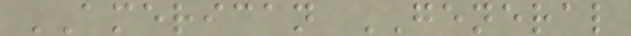AMERICAN GENERAL
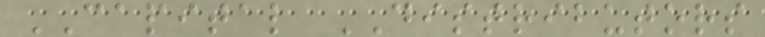CAPITAL DISTRIBUTORS
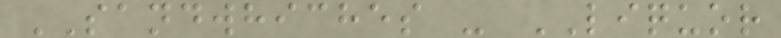SANDWHICHES - LIQUOR
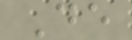De
